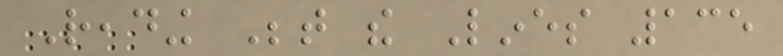Reading Between the Lines 135
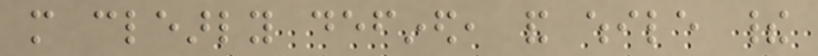more clearly defined, and while their
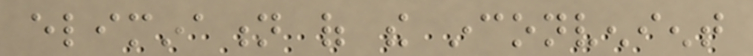elimination of the inconvenient
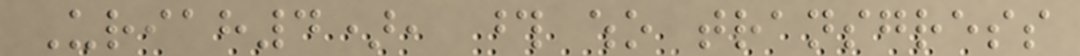Uriah4), those who transgress
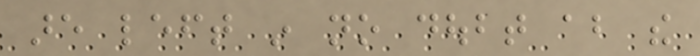are left in no doubt about the
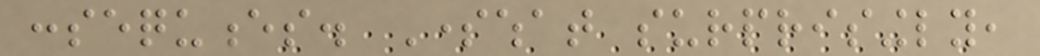consequences. Somewhat surprisingly,
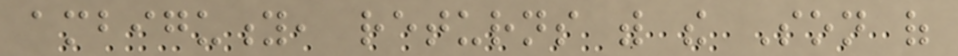ambiguity, returns with the Son of
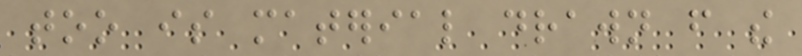too is material drawn from the
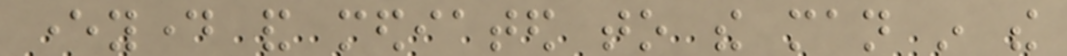everyday and mediated to the man in the
